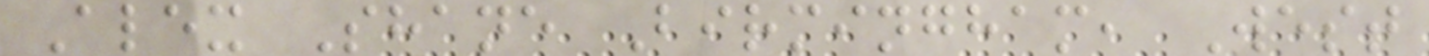Alex Shane Birmingham, West
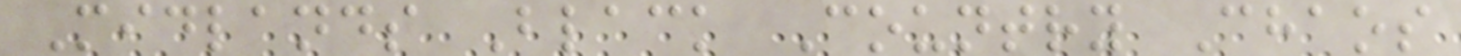Midlands Black Country Chaos
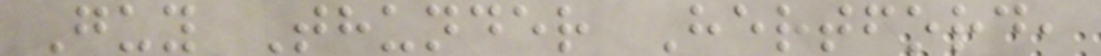Guy Thunder Hertford,
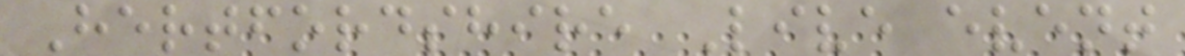Hertfordshire Live event
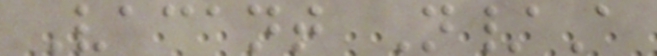Vacant N/A
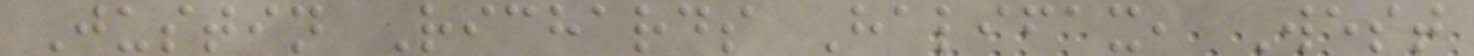Justin Richards Halifax, West
